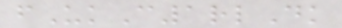fUkC1rlDk
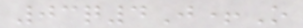03q4J+O
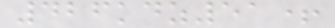426kdz51+
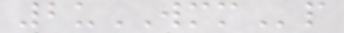2uWMMp
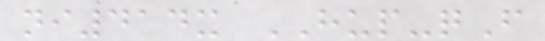ni414x HUP-qF
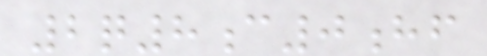2q8c0hf
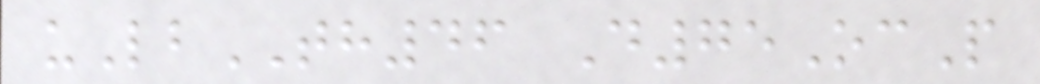uLbTH46 D75OcP
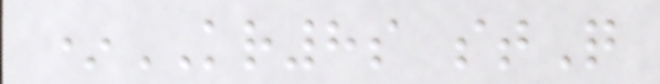*KR8s stQ
